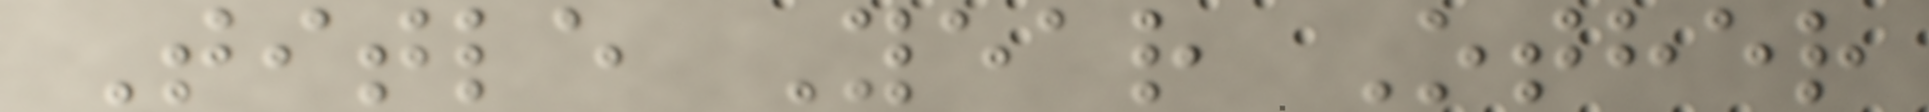Title Year Other
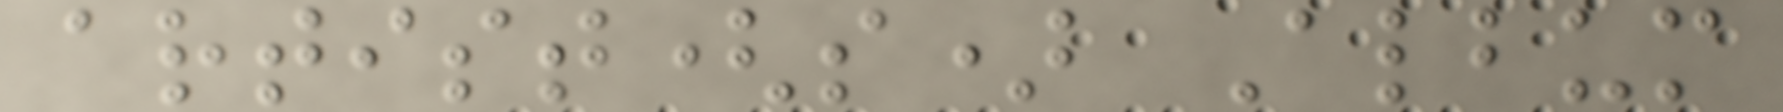artist(s) Album
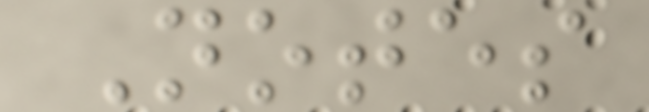Notes
